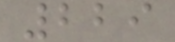229
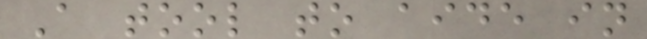A tool to aide in
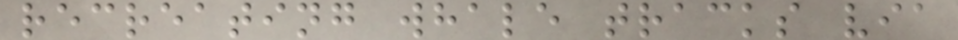recreating whale tracks via
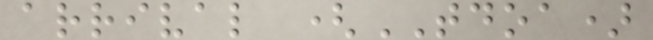arrival (TDOA)
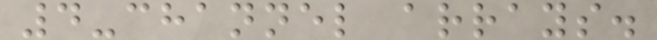4-channel arrays.
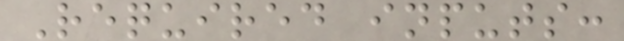Required inputs:
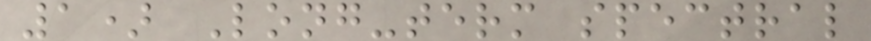1) Long-term spectral
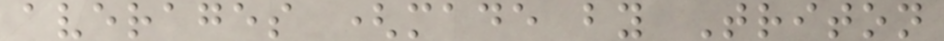averages (made by Triton
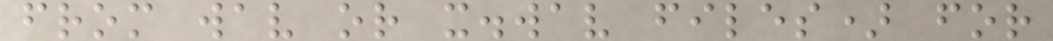from wav or x.wav files) for
